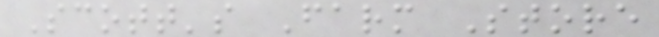Scott's Farm Store
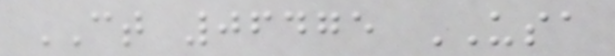CT 06475 USA
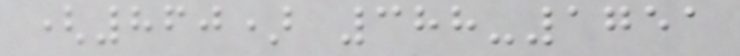(860) 388-1751
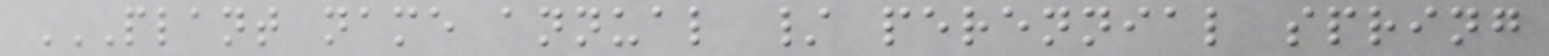PLANT NAME ANNUAL / PERENNIAL SPRING
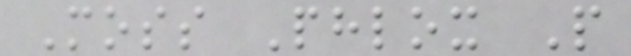Moss Phlox P
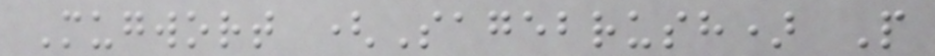Mugwort (Sagebrush) P
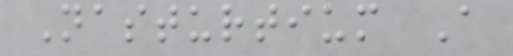Nasturtium A
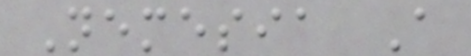Nemesia A
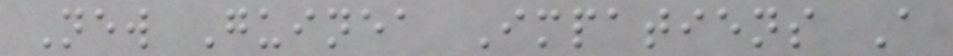New Guinea Impatiens A
